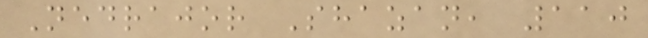Nedrajor Shazan, 110
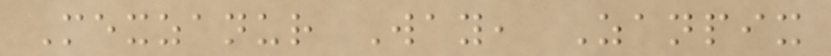Mexzanur Way, Zanpix
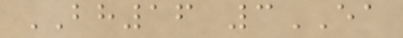BH16 3EA
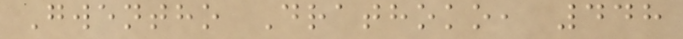Gwentho Drathoko, 448
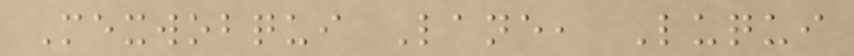Mexwobqui Lane, Luqui
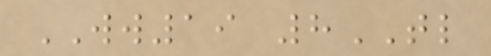WW19 8TL
